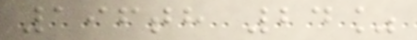196th 24%
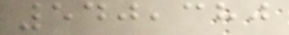540,380
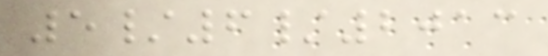5/6/2013
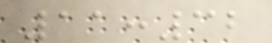11:32
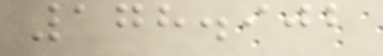178.902
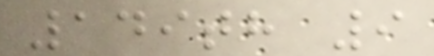149th 9
